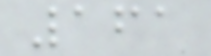161
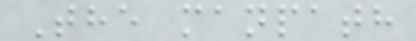The manpath
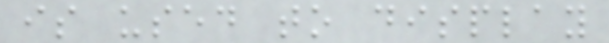is used to display
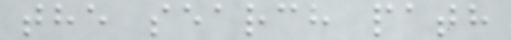the search path
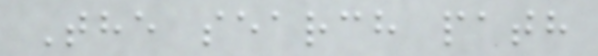The search path
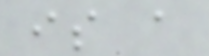is a
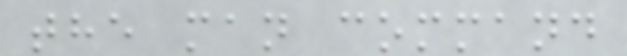the man command
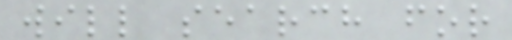will search for
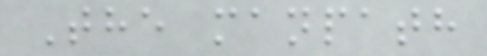The manpath
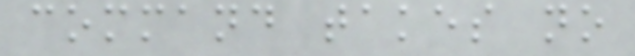command takes no
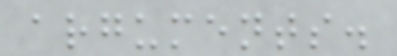arguments.
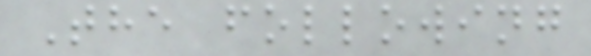The following
